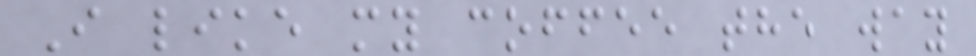I like my coffee the way
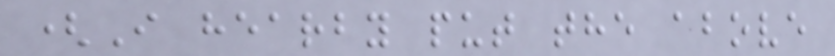(I hearby put the above
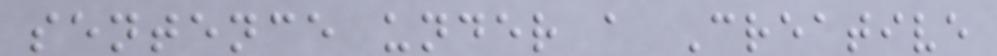sentence under a Creative
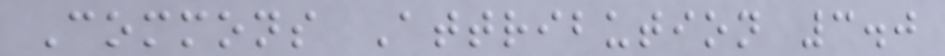Commons Attribution 3.0
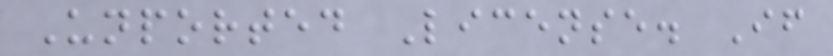Unported License. If
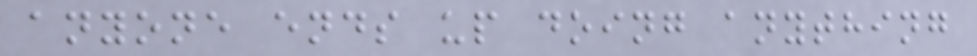anyone ends up doing anything
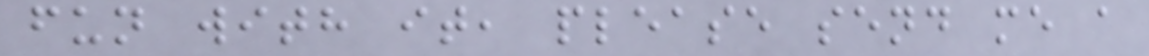fun with it, please send me a
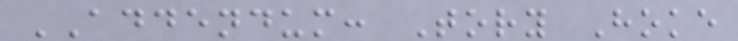ADDENDUM: Tory Hoke
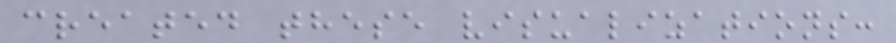created these visualizations:
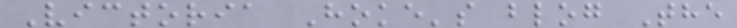Victoria Hoke's blog The
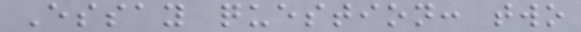Essay question: two
